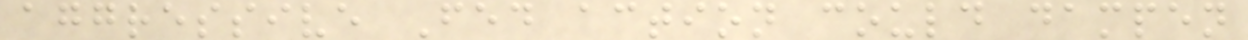aggressive Fed action could dampen
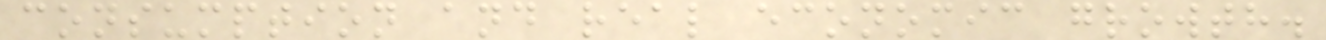consumption and real economic growth.
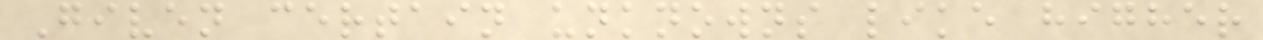Given certain unknowns like higher
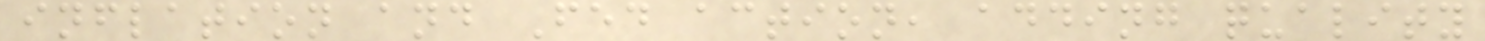inflation and Fed action, adding quality
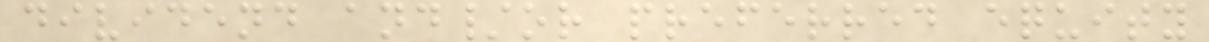dividend and/or preferred equity
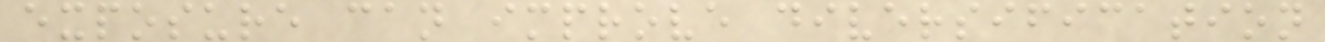exposure can improve diversification
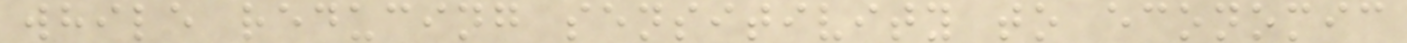while reducing sensitivity to economic
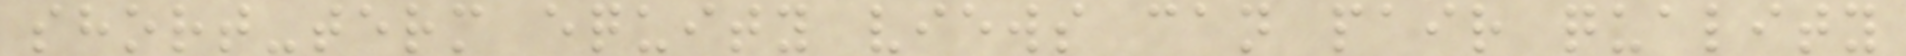short-term equity views can pair quality
